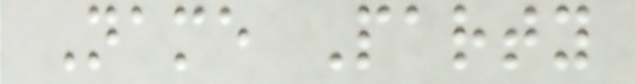Name Party
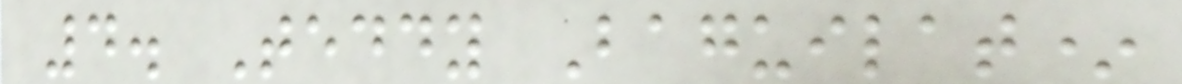4. Teddy Baguilat*
